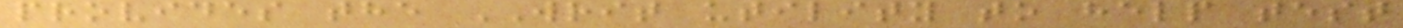provides the WRIT utility to help test
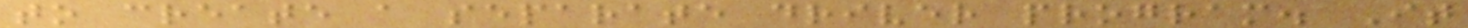to create a separate driver program. It
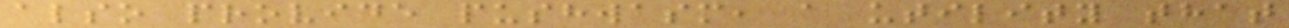also provide pushwasm, a utility that
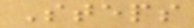Steps
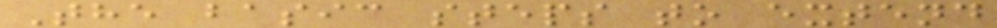The basic steps to extend
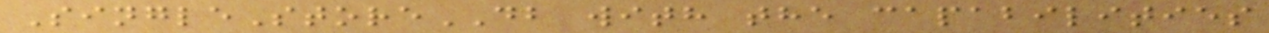SingleStoreDB with the capabilities
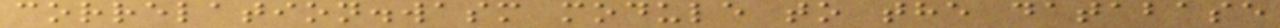correlation.wasm module to the database
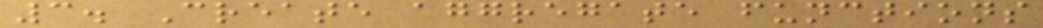3. Create aggregate functions
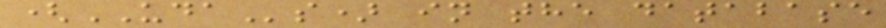(UDAs) in the database
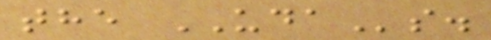the UDAs.
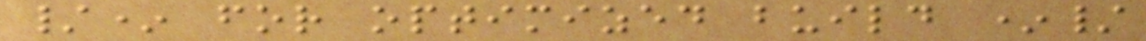/* for optimized build */
